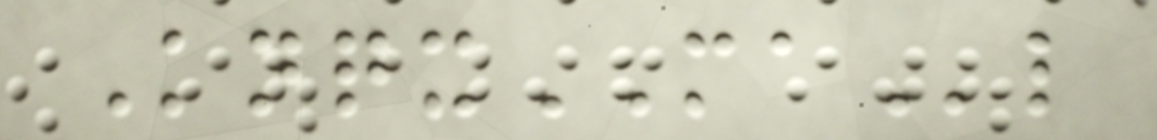KnqxMAl
